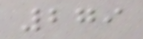279
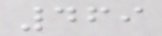469
